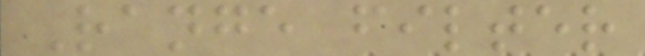Range filter
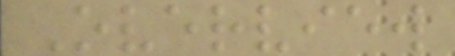Overview
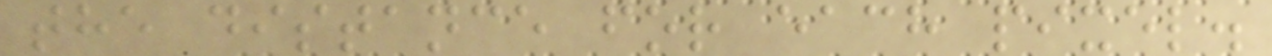the distance for each pixel.
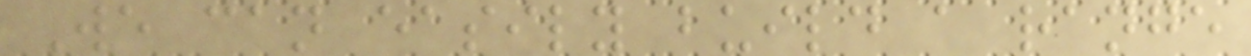We can easily build a range
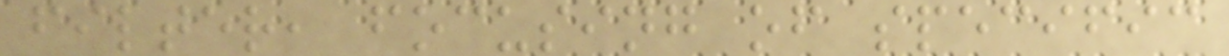filter, focusing of specific
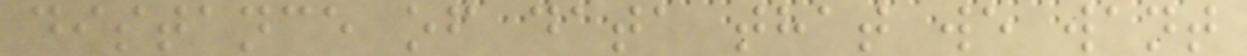distance of data that we want
